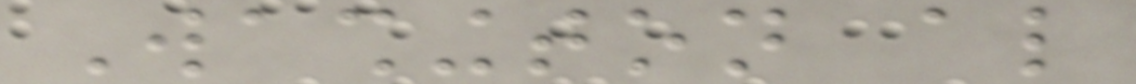Washington also
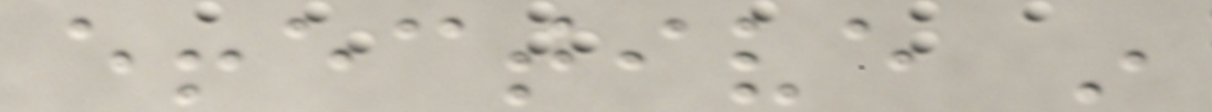effective in
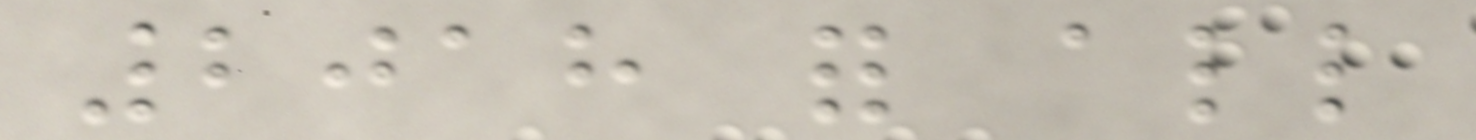2018 for all
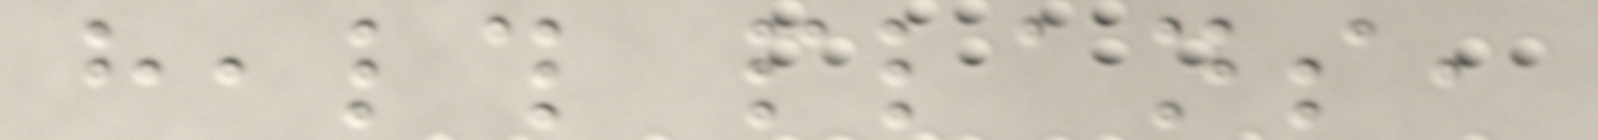health plans,
